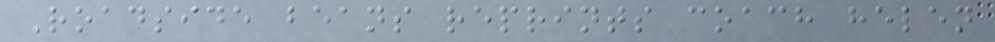Roadside beans reprints coach helen
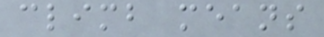climb means
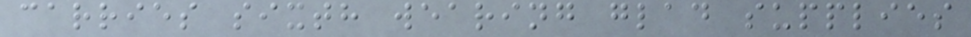carries sixth wearing glad supplies
